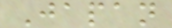Japan
